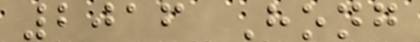2016 Hong
